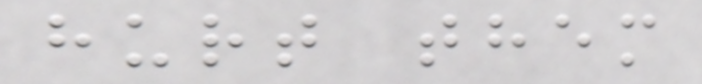hurt them
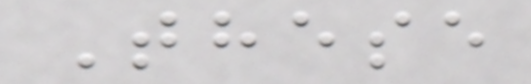These
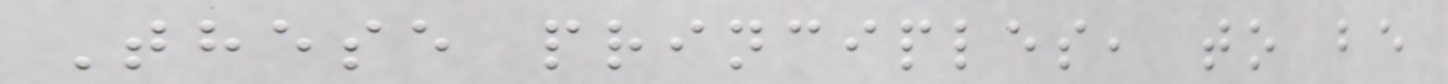These principles, to be
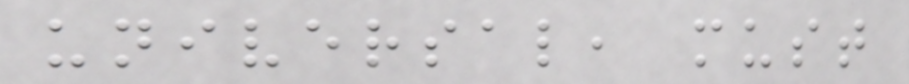universal, must
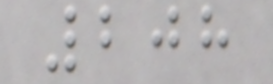208
